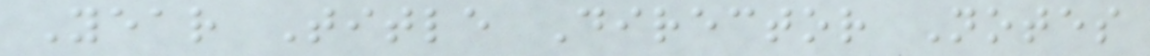Year Title Director Notes
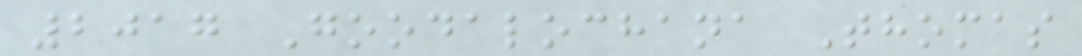2017 Goodalochana Thomas
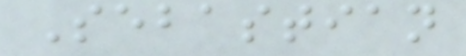Sebastian
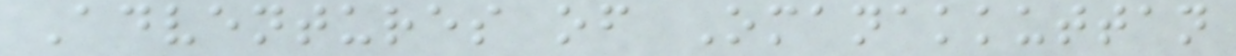Adventures of Omanakkuttan
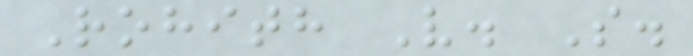Rohith V. S.
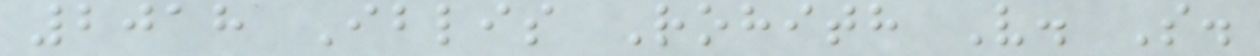2018 Iblis Rohith V. S.
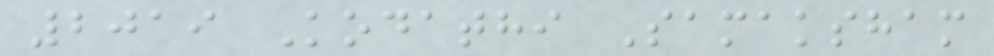2019 Kodathi Samaksham
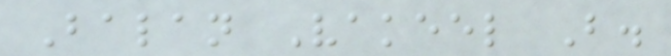Balan Vakeel B.
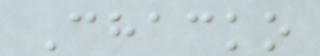Chacko
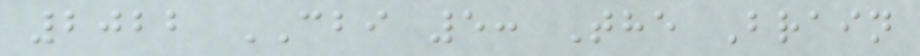2022 CBI 5: The Brain
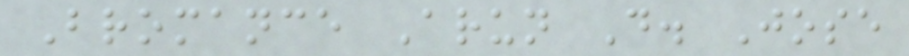Bromance Arun D. Jose
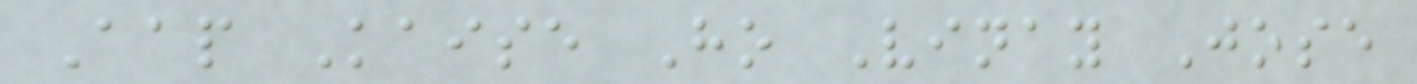Aap Kaise Ho Vinay Jose
